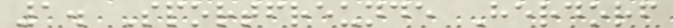1. Sportfreunde Herdorf
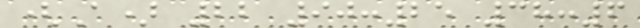(A) 22 90:25 38:6
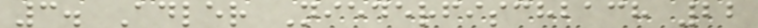3. Adler Niederfischbach 22
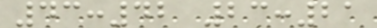43:42 23:21
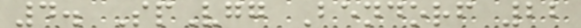4. SpVgg Bendorf 22
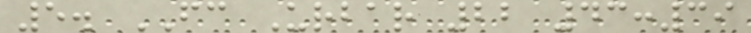5. FC Urbar 22 43:39
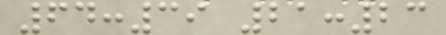64:39 21:23
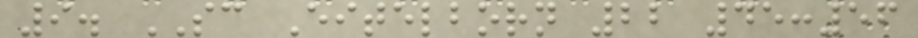9. SC Eitelborn 22 45:56
